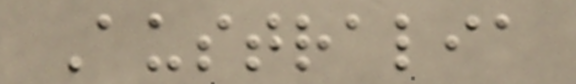Australia
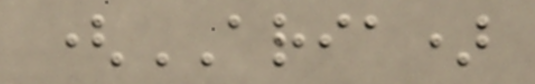(ARIA)
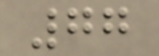77
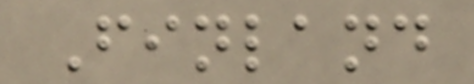Finland
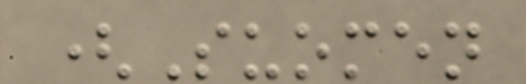(Suomen
